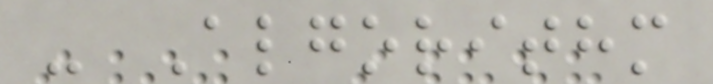- Algorithm
